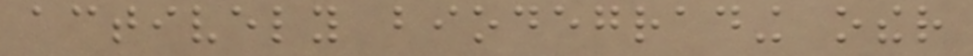actively biodegrading other
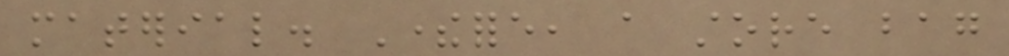material. Therefore, a store bag
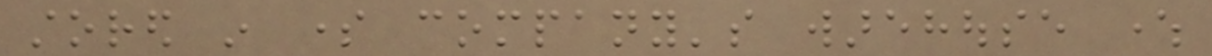stored in some company's warehouse where
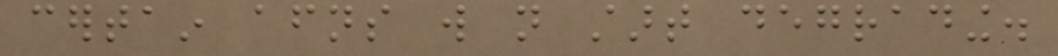certain afternoons will not start degrading.
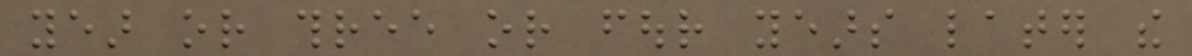year or three or four years later the
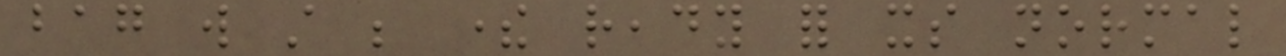bag will still be there ready for its normal
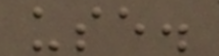use.
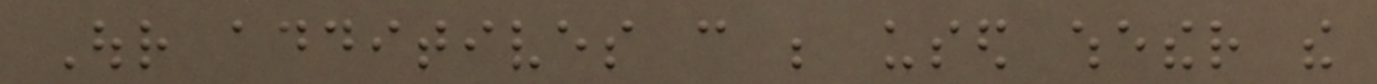Our additives can be used whether the
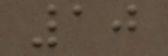10
